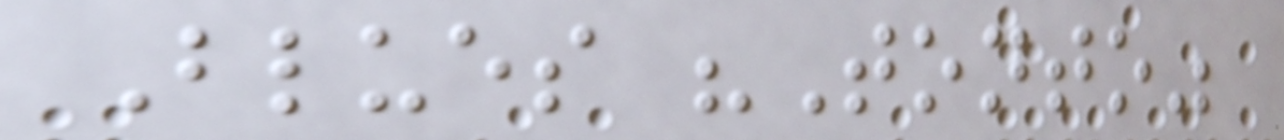Blues "Tonto"
